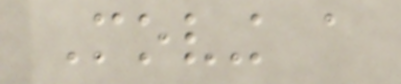Moving a
